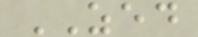ZED
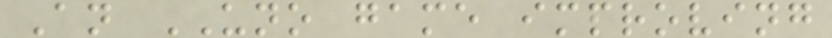An UNO game improving
